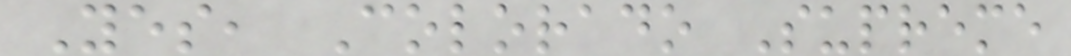Yes, Colorado Supreme
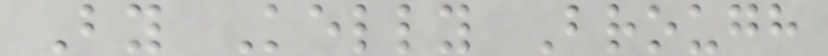By Kelly Brough
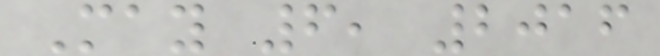May 6, 2016
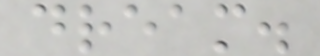dream.
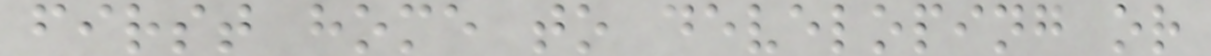first home to developing or
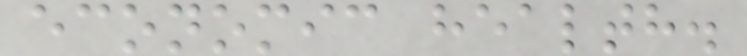economic health.
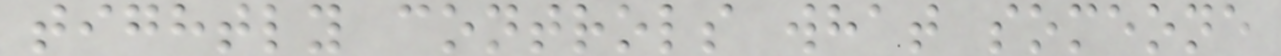tightly controls what someone
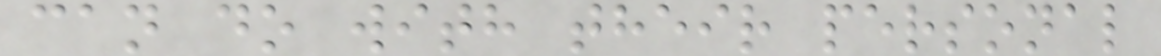can do with their personal
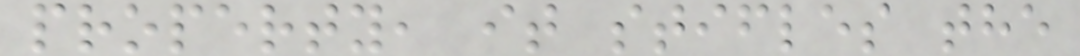property, it stifles the
